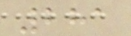281
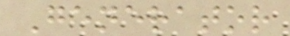Generator
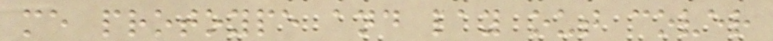me protoype and lay out cover
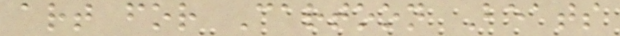art for Cartoon Beats
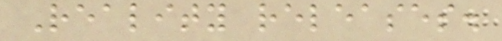Reality releases.
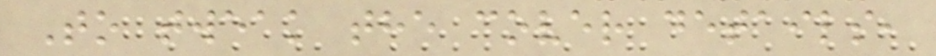To tweak the cover details,
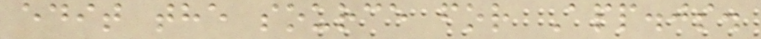edit the source for App.js.
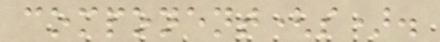component(s).
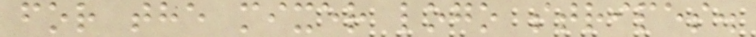for the mixer logo stripes.
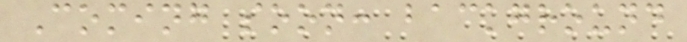Coming soon: background
